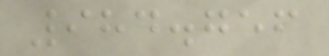984.756
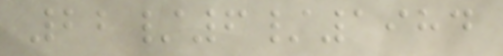22/6/1984
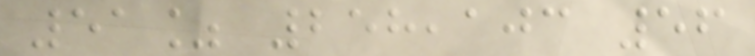51% 258,103 56
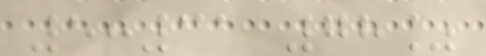5:31 78%
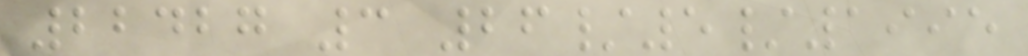22427 3 26/5/1995
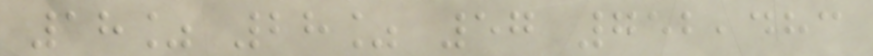18% 28% 57 752,483
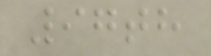97th
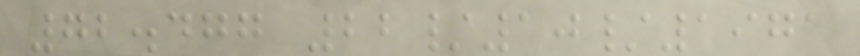72.477 22/10/1971
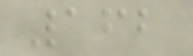162
